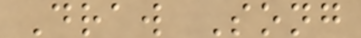Draw Song
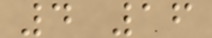4 16
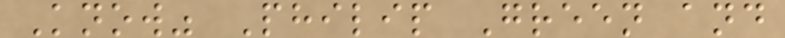Know" Philip Green and
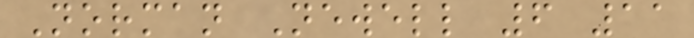Norman Newell 6 11
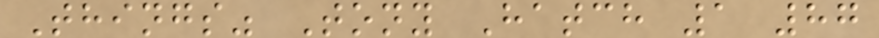Things" Tony Hatch 1 87
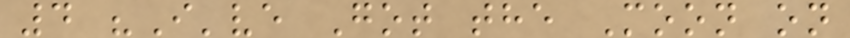4 "I've Got the Moon on
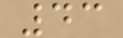43
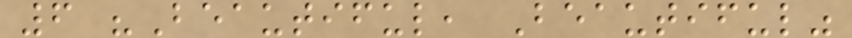6 "Beautiful, Beautiful"
